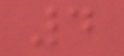4
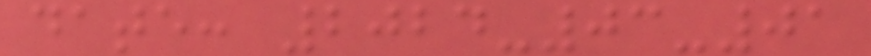date: 2024-03-01
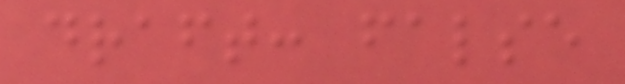draft: false
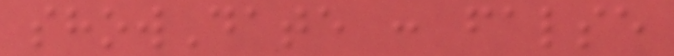showDate : false
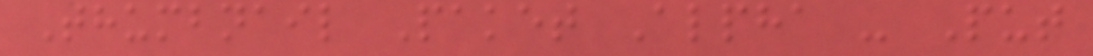Thumbnail Paket Alpha - Put
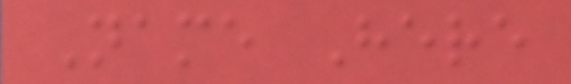Name Here
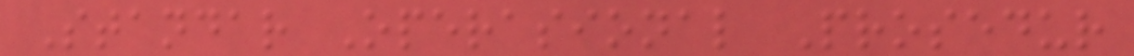Standar Operasional Prosedur
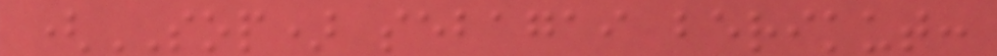(SOP) sebagai berikut:
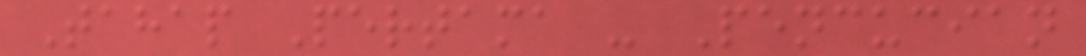Tahap Pertama - Pencucian
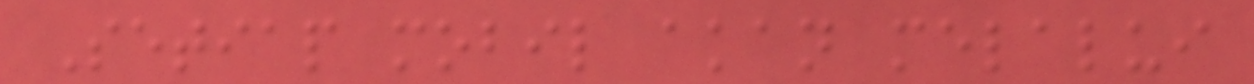Setiap mobil akan melalui
